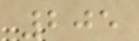205
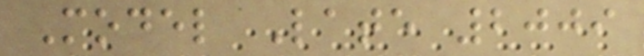Model Late 2009
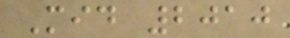Mid 2010
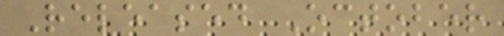Released October
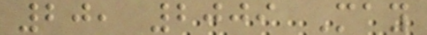20, 2009 May
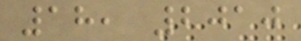18, 2010
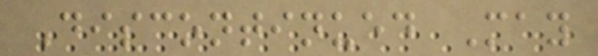Discontinued May
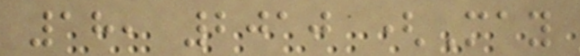18, 2010 (May
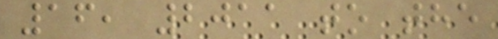16, 2011 to the
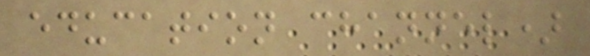education channel)
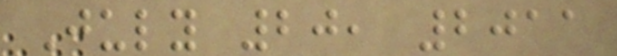July 20, 2011
